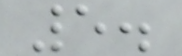5.
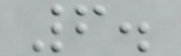6.
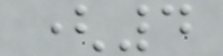(4
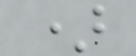)
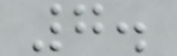7.
